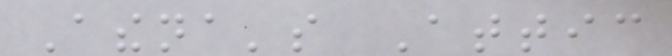Athena's Attic
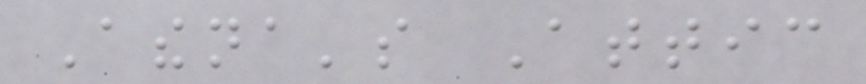Athena's Attic
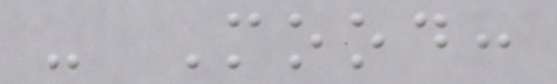- Mood:
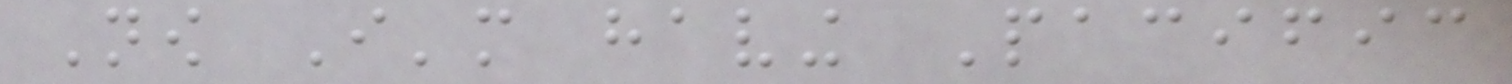Now I'm having Pacific
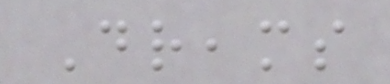Dreams
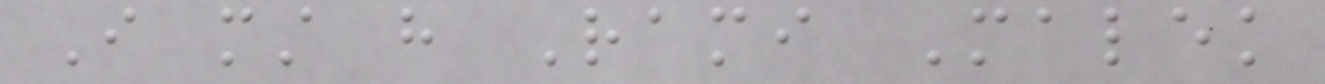I must have Rami Malek
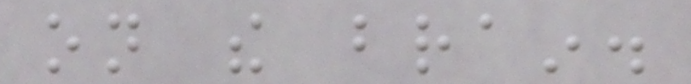on the brain.
